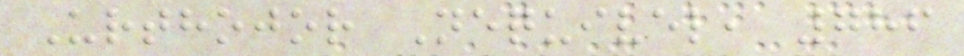Urthojor Nequivel, 786
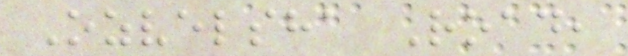Ozvelsha Road,
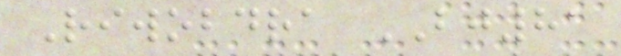Riwobdra BJ81
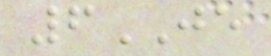6JE
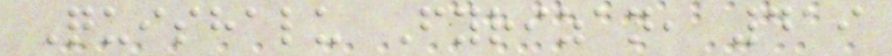Quishalu Fyrizan, 419
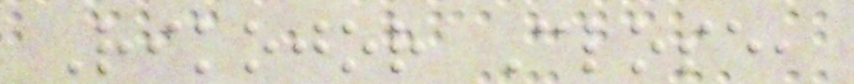Rikojor Close,
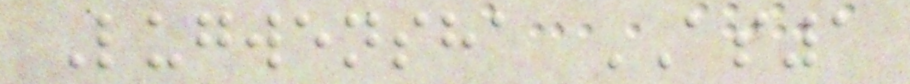Lugwensha AS1
